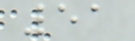51
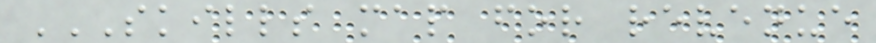SKILLS MAP FOR REVENUE
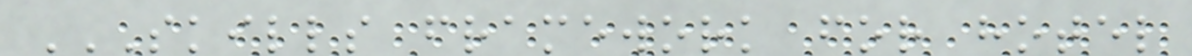SKILLS FRAMEWORK FOR HOTEL
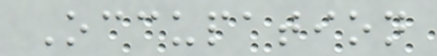Occupation
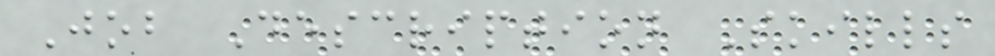Job Description Skills
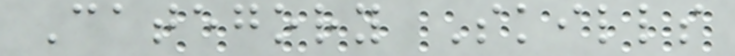Category Skills
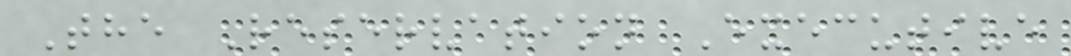The Reservation Executive
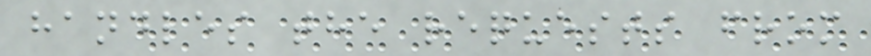handles the requests from
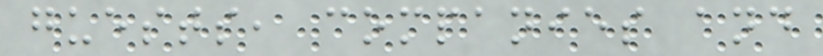guests, companies and
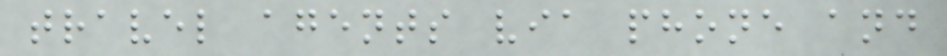travel agents via phone and
